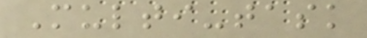Multi-task
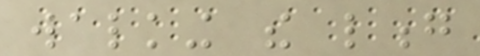walking the long
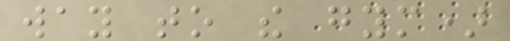way to the gym)
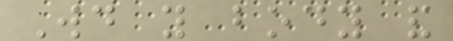Would you body and
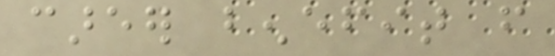career benefit from
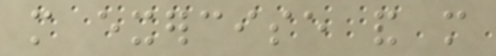more exercise and more
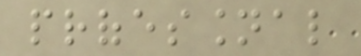professional
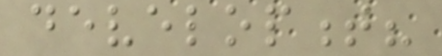development?
